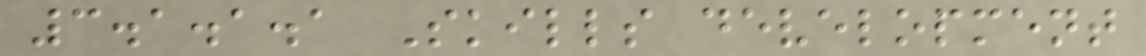3.1.1.1 Skills development
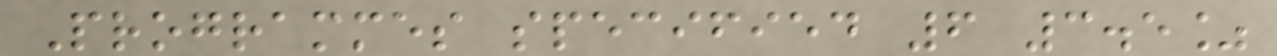Programmes specified 6 3.5%
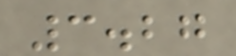3.27
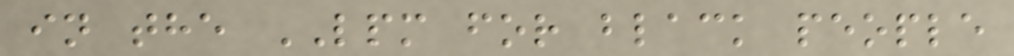in the LPM for black people
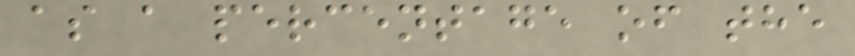as a percentage of the
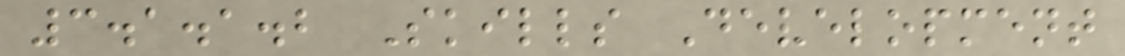3.1.1.2 Skills Development
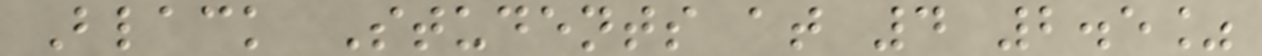Black Students at 4 2.5%
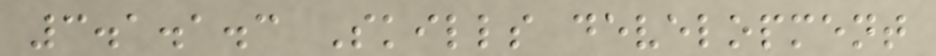3.1.1.3 Skills development
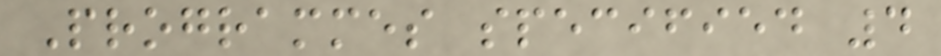Programmes specified 4
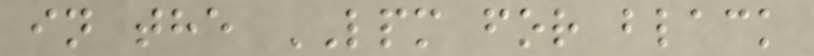in the LPM for black
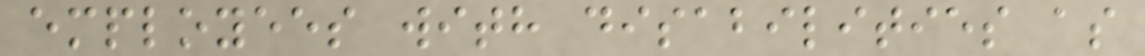employees with disabilities as
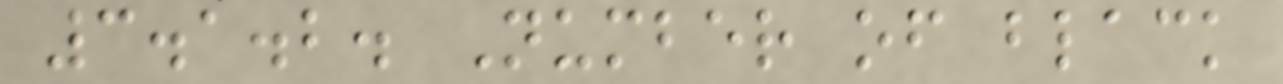3.1.2. Number of black
